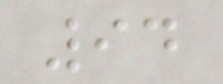94
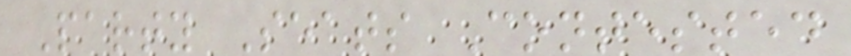Party Seats Contested
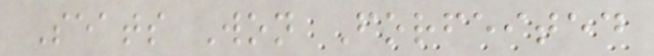Seats Won Forfeited
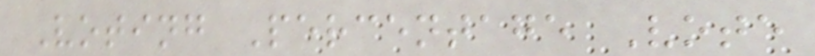Voting Percentage Vote
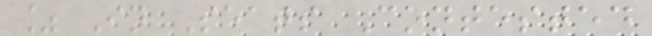% In Seats Contested
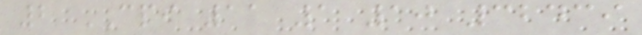2 CPI 11 1 10 32439
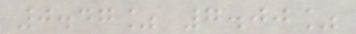0.47% 7.00%
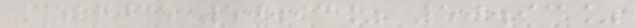3527035 50.93% 50.93%
